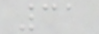31
